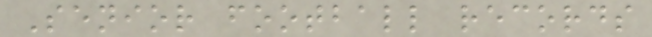Senior football records
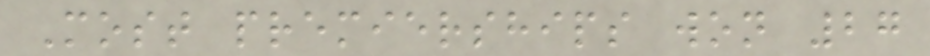Most premierships won 27
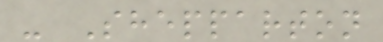- Shepparton
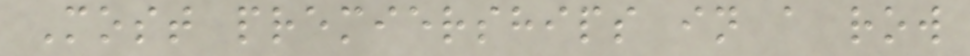Most premierships in a row
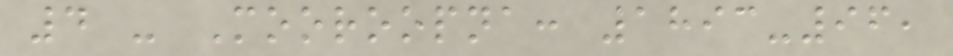4 - Mooroopna: 1893-96,
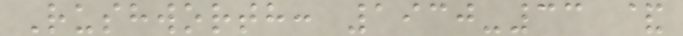Rushworth: 1930-33 &
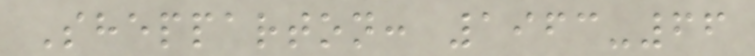Shepparton: 1963-66
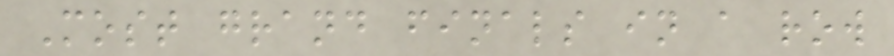Most grand finals in a row
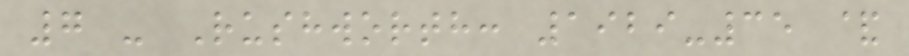7 - Rushworth: 1929-35 &
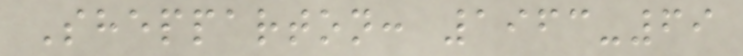Shepparton: 1963-69
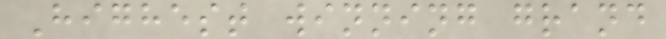Highest winning grand
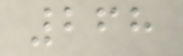268
